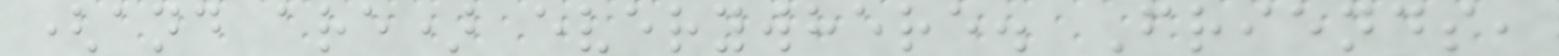(and are) everywhere. Friends,
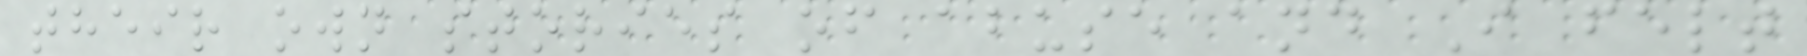their own stories of abuse and I felt
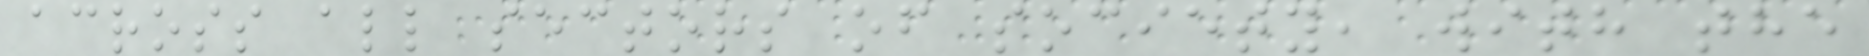across all sectors of society, with the
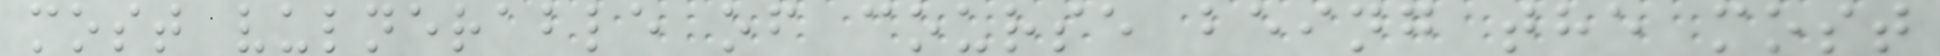most vulnerable of course being the most
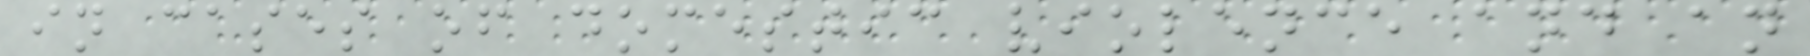in cases of domestic violence and an
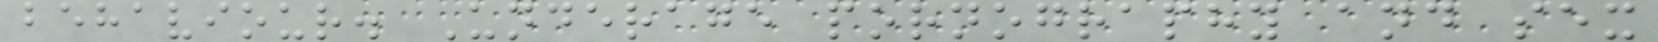behaviour. Underage pornography and sex
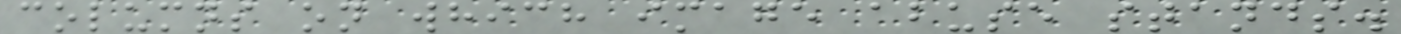columns on which image abuse stands.
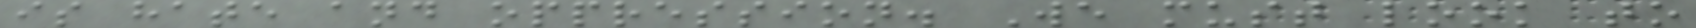is hate and oppression. We must look to
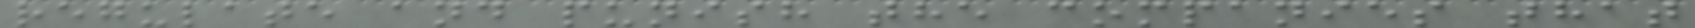regulate and punish the companies that
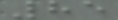85
